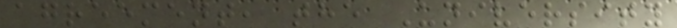agreement, the University
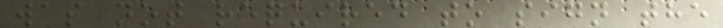was not required to sign the
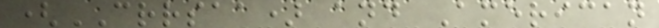(CRRSAA) and American
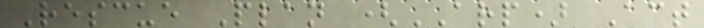Rescue Plan (ARP) Act
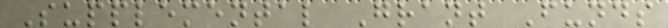Supplemental Grant Funds
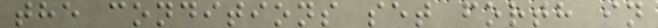the conditions set forth in
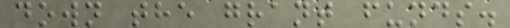down the grant funds.
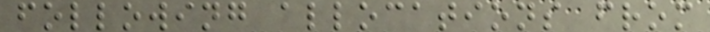following allocations from
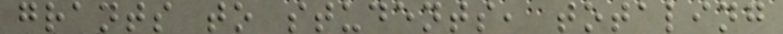grants to students, totaling
